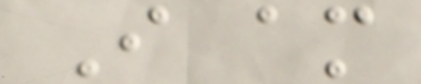I am
